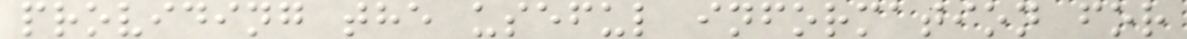providing the useful information for
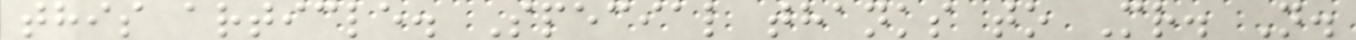this article. Special thanks to Mr. N.
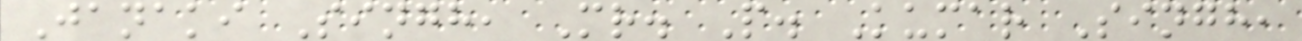Janaki Singh, Mr. P. Kumar Singh,
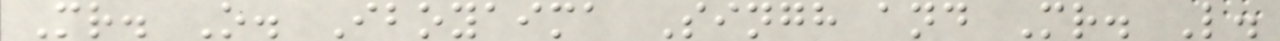Mr. O. Iboyaima Singh and Mr. L.
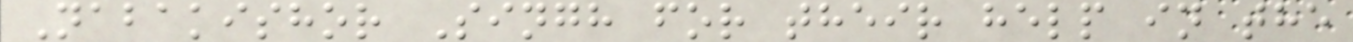Nabakishor Singh for their help in the
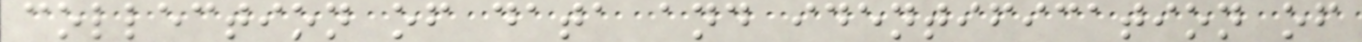collection of data and identification of
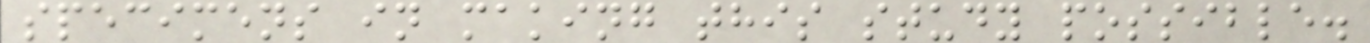specimens in making this study possible.
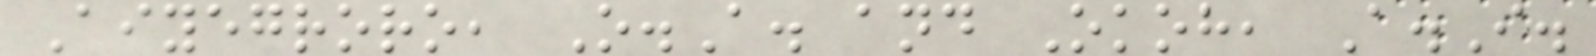Aiyegroro, O.A. and Okoh, A.I.
